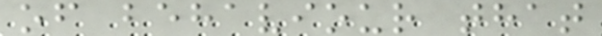of behaviour that
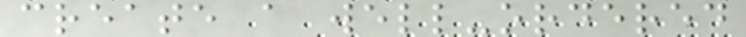create a well-ordered
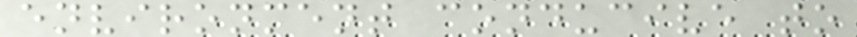environment conducive to
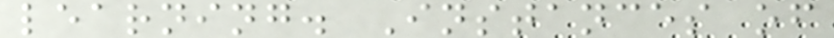learning. Instances of
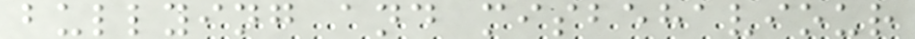bullying and misbehaviour
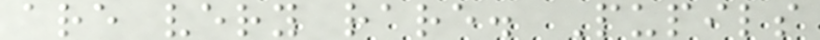are very rare. Pupils
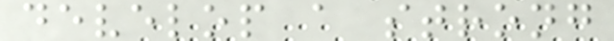develop a strong
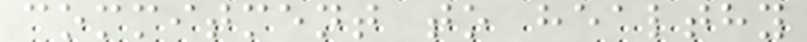commitment to healthy
